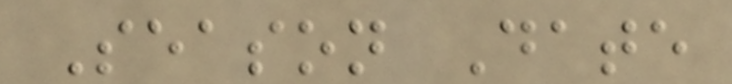Season Date
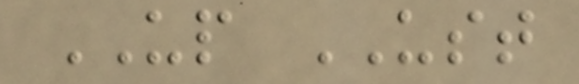UP UST
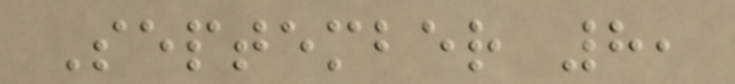September 8,
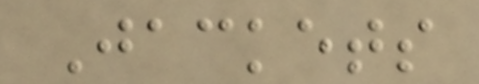Jackets
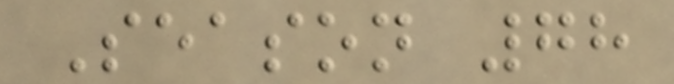Season 78
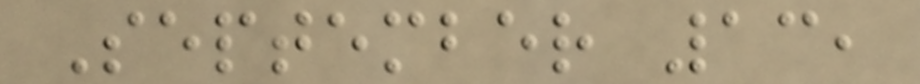September 13,
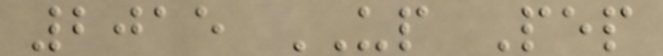2015 UP Pep
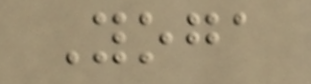Yoga
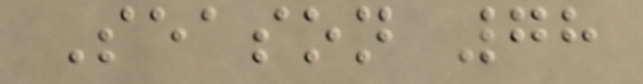Season 78
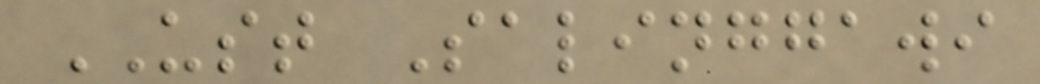UST Salinggawi
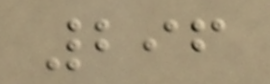296
